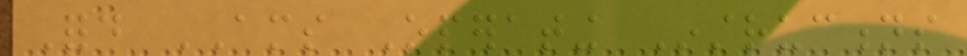Ford AMS Operating Instructions
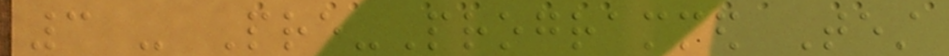3 - Pre-Programmed Test
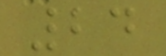24
